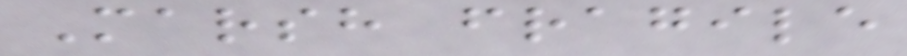Marsh fragile
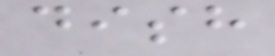dish
